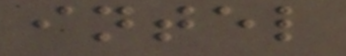intel
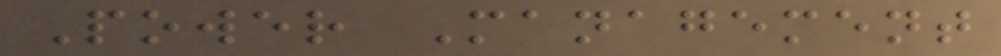Power Management
